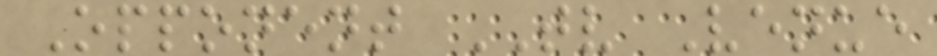Opponent TV Venue
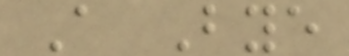A Bye
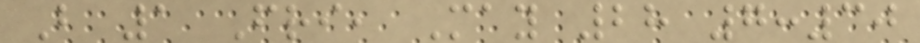B 1 Fri, May 28 7:30
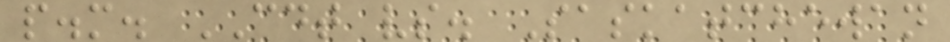p.m. CDT vs. Saskatchewan
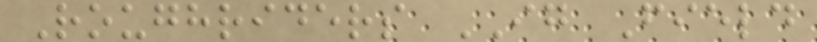Roughriders IG Field
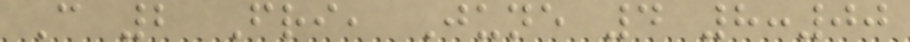C 2 Fri, June 4 8:00
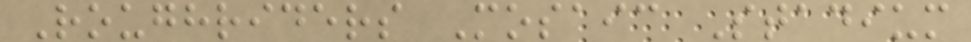Roughriders Mosaic Stadium
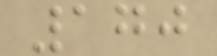170
